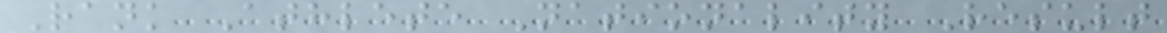Rank Athlete Nationality Result
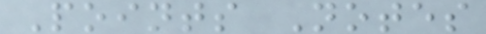Points Notes
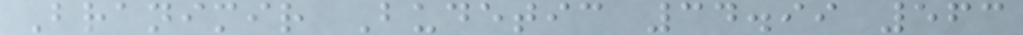Branimir Budetic 34.99 563
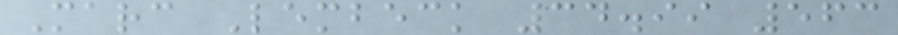Marc Lembeck 34.99 563
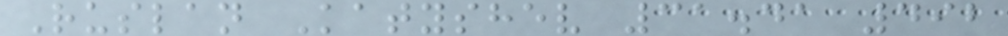Ruslan Katyshev 31.41 492
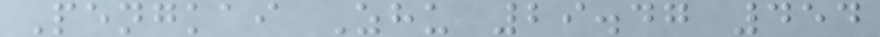Pengkai Zhu 29.47 454
